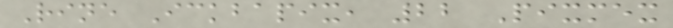Rine Ickbapix, 22 Pixmex
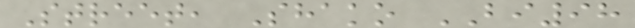Street, Shako BI98
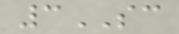3SC
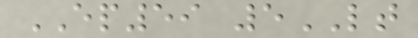EP59 5LT
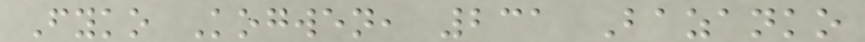Fyko Kogwen, 231 Bazanko
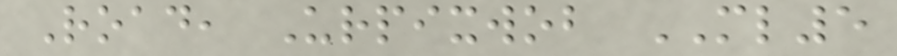Road, Urpixwob ML5
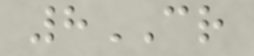8CR
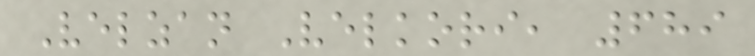Velzan Velkori, 689
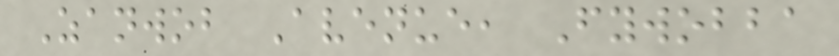Zanwob Avenue, Fywobba
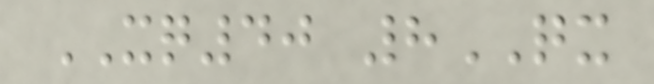XQ40 8QX
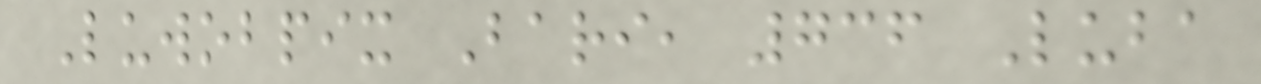Luwobpix Bari, 736 Luba
